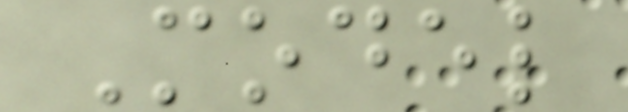Model
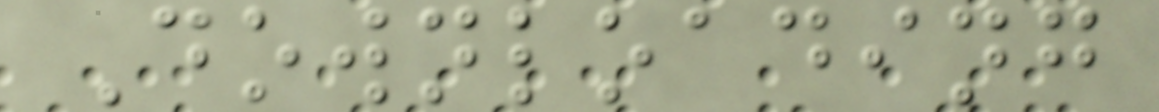Downloading
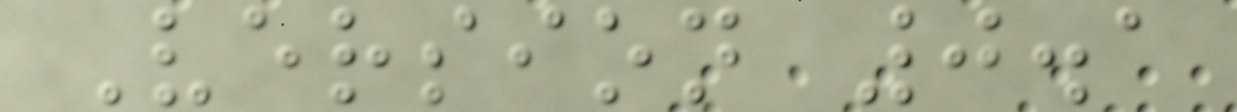Version 0.1
